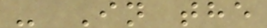- In the
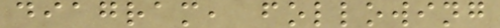diagram, following
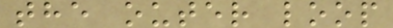the outer loop
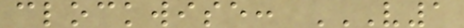clockwise: V1
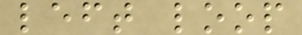left loop
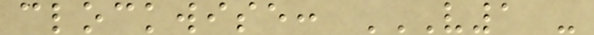clockwise: V1 -
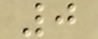0
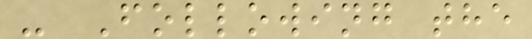- Following the
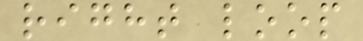right loop
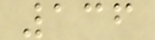136
